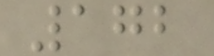172
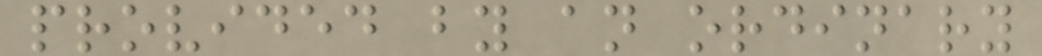provided by an ordinary
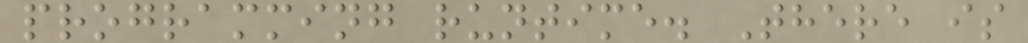programming runtime. There is
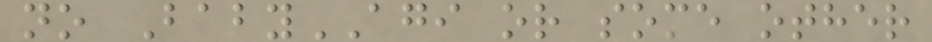no BabyAGI or some other
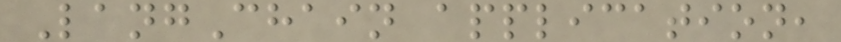LangChain application,
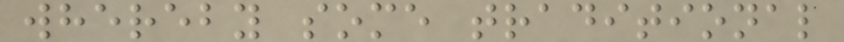whereby some traditional
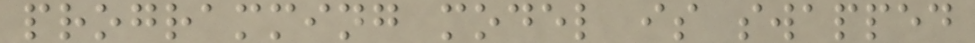programming model is swapped
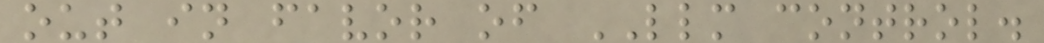out in favor of LLM control.
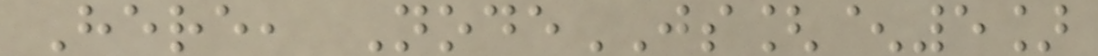Here, NodeJS[^5]
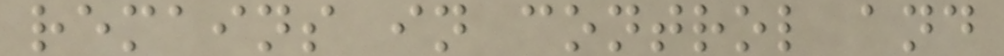remains in control and
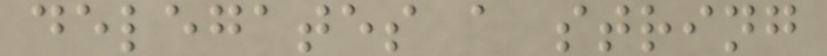delegates a string
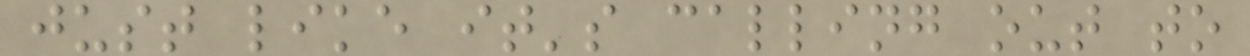just like it's calling out to
